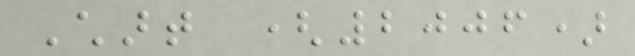Chart (2006)
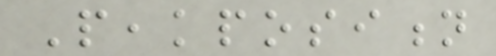Peakposition
